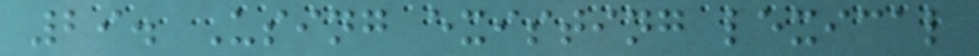29. Using existing lexical
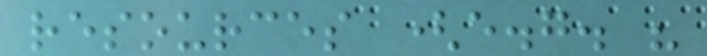resources (e.g. "
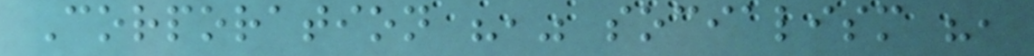Corporation "," socialism ",
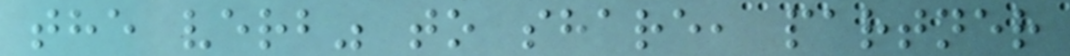the verb" to share, partner
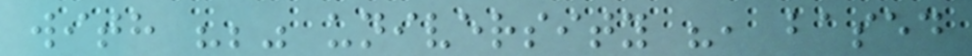with ";" university ", based
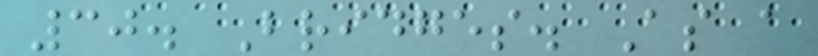30. Bridges. As a
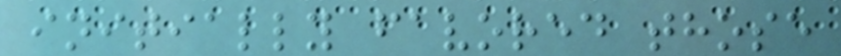initially favored those
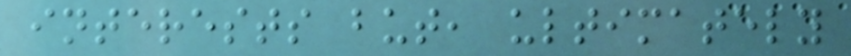interests but, ultimately
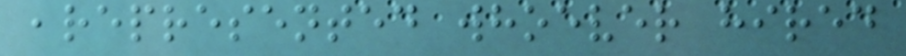,represented whoever hired
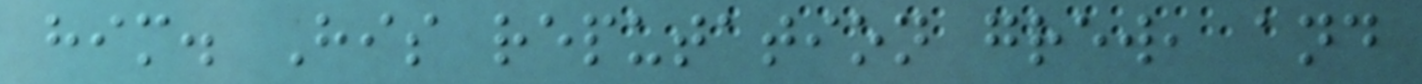him. His reputation grew, and
